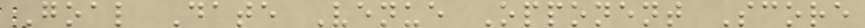Goal Date Venue Opponent Score
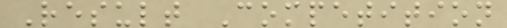Result Competition
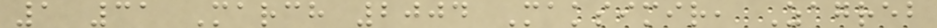1 31 March 2004 Maksimir, Zagreb
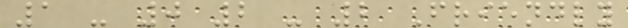1 - 0 2 - 2 Friendly
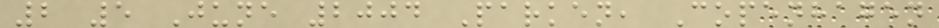2 5 June 2004 Parken, Copenhagen
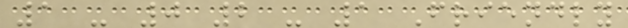1 - 0 2 - 1 Friendly
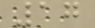17
